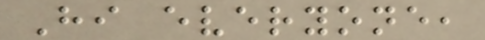Hi everyone,
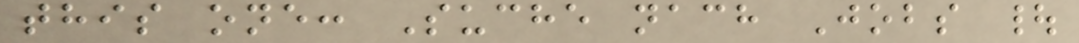this one: Suche nach Jobs |
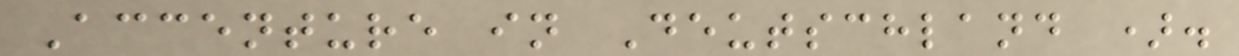Accenture in Deutschland ).
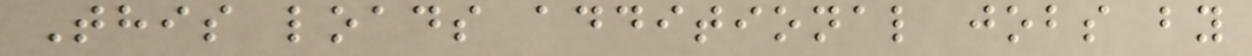This loads additional jobs by
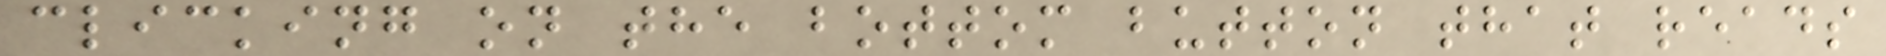clicking on the bottom button that reads
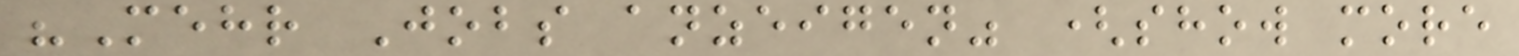"Mehr Jobs anzeigen" (show more
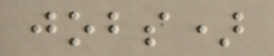jobs)
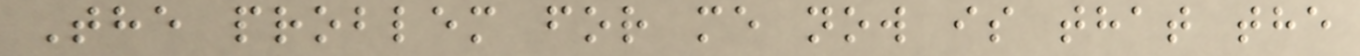The problem for me now is that the
